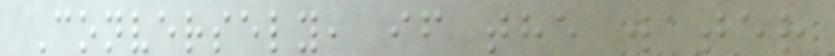Conversely, if the water
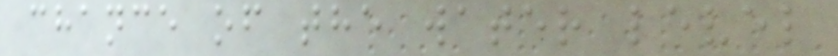chance of the water level
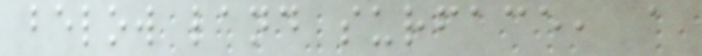below land surface, a
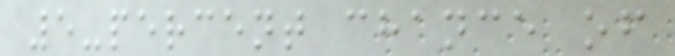5-percent chance of
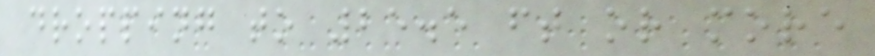dropping to 25.5 ft or more
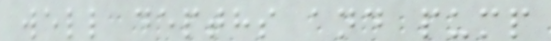well depths and pump
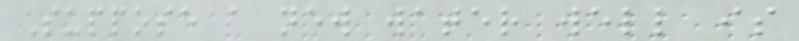Suppose a new water well is
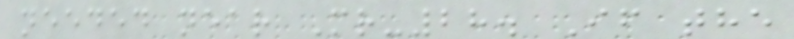needed near Mr-28. If the
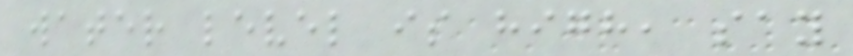water level is high, say
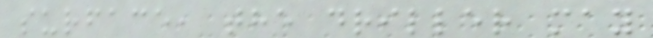surface, the driller may
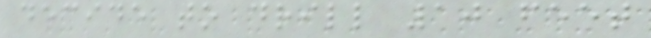decide to drill 10 feet
